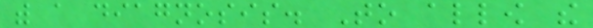with a diagnosis. To allow the
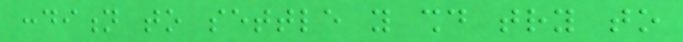condition to settle you should try to
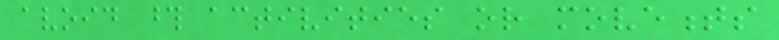avoid those activities or movements
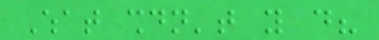What shouldn't you do?
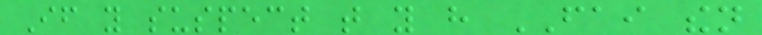If you suspect that you have FAI then
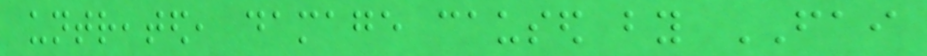untreated, damage caused by FAI
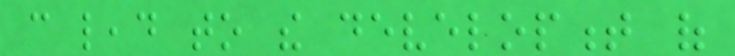can lead to the development of
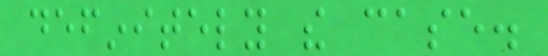definitely the case.
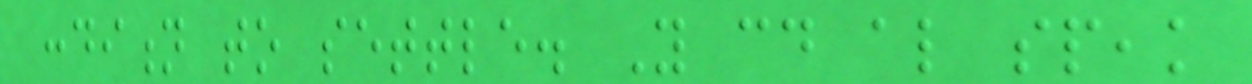condition to settle. You could also speak
